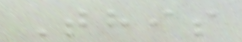This
